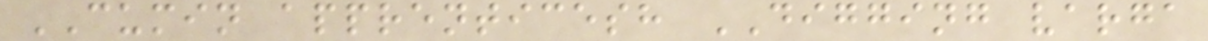CUMIN apprenticesh DIGGING varga
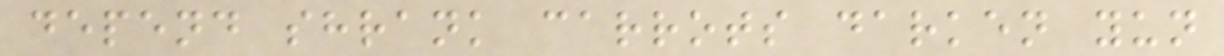depend shrank carrots darken yun
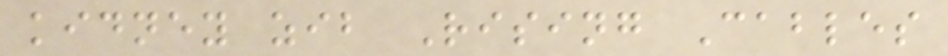kidney zib Rising Cables
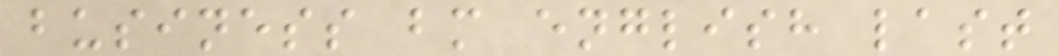business bm english last
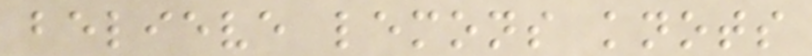believe lemons knots
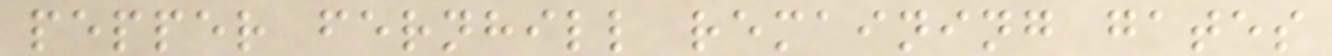pepper fernhill remaining gates
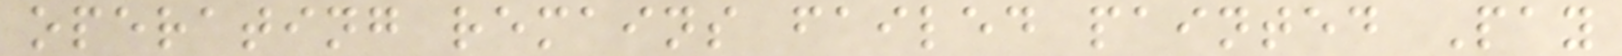operating remains failed painted Pay
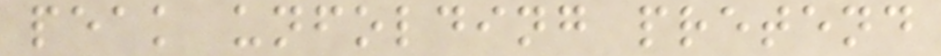peak unfolding pretend
